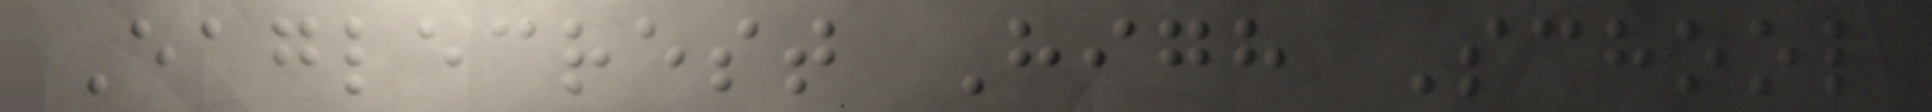Eaglecrest High School
